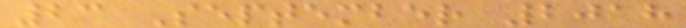23 September 2018
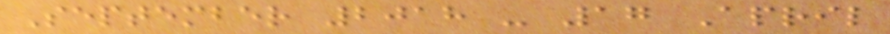September 2018 - 17 April
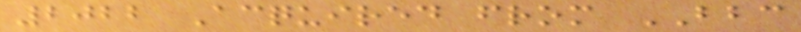2022 Acquired from BBC
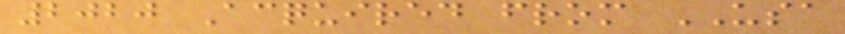2020 Acquired from USA
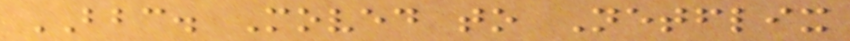BBC. Moved to Netflix
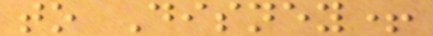to Disney+
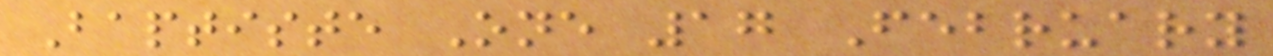Baptiste One 17 February
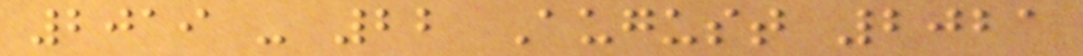2019 - 22 August 2021
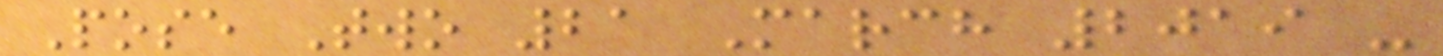Pose Two 21 March 2019 -
